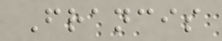Francis
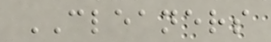CLEANERS
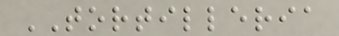TORTILLERIA
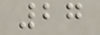27
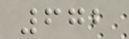672
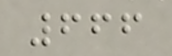666
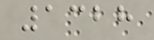1328
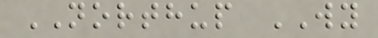NORTHUP WY
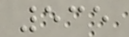535
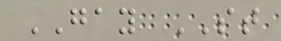GAY ST
